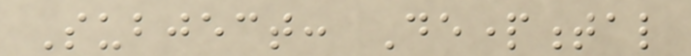Subject: Departmental
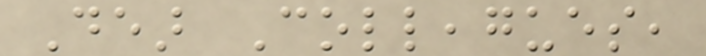Dear Colleagues,
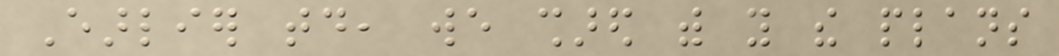Earlier today, we shared with you the plans
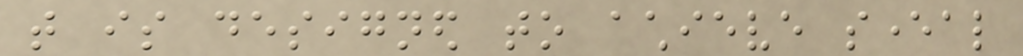that is designed to achieve several
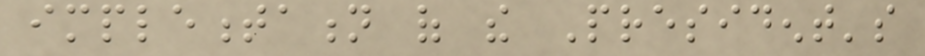implementation of the President's
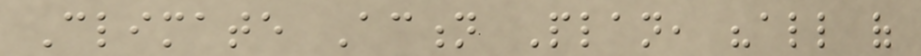Climate Action Plan, "all of
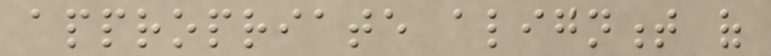appropriate alignment of
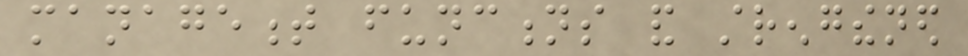management functions and strengthened
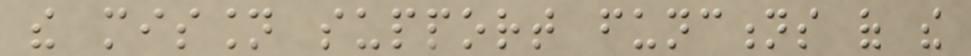the mission support functions of the
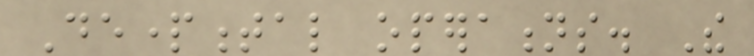Departmental operations. The
